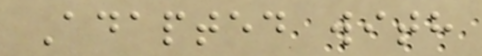Adapted with
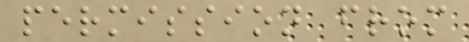permission from
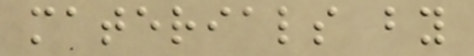materials by
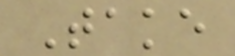Take
